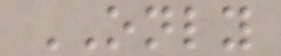ONLY
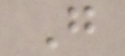G
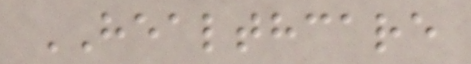HEALTHCARE
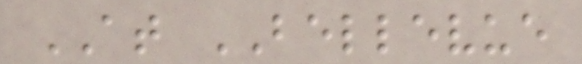AT BELLEVUE
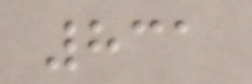831
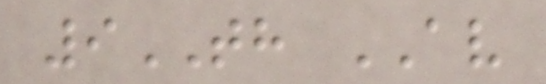9TH AV
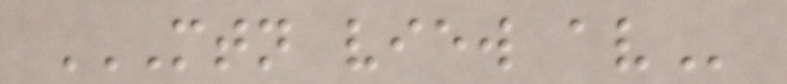MTN VIEW AV
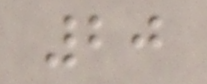20
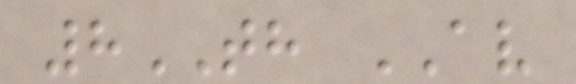8TH AV
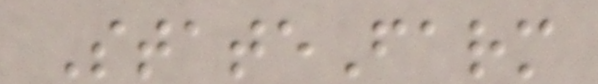StateFarm
